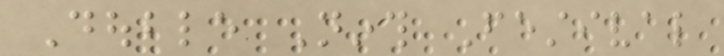Double Ninth Festival
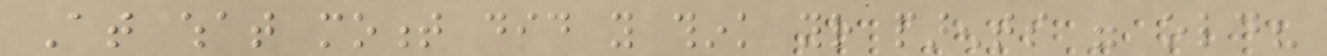At what moment did you think your parents were old?
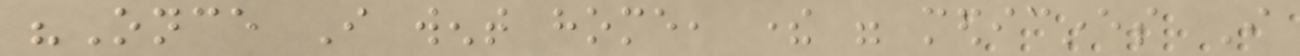"Once I went home, there were medicines I
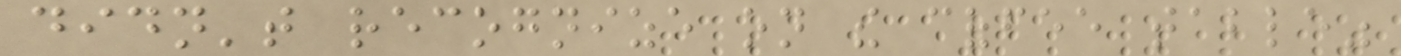didn't recognize on the coffee table"
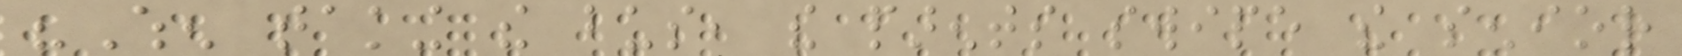"When taking the bus, the parents swipe the senior
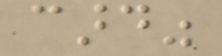card"
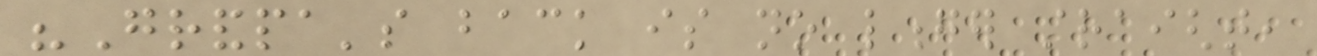"Grandpa's back is no longer straight,
